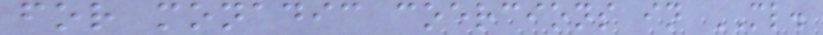for monadic coercions in ML.
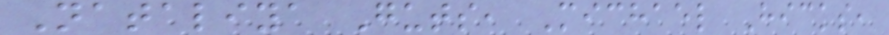Nataliya Guts, Michael Hicks,
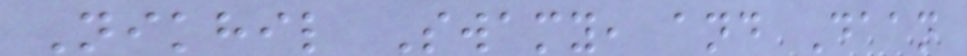Nikhil Swamy, and Daan
